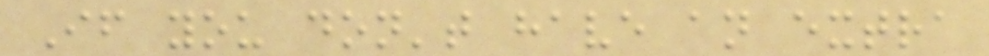If you don't have an extra
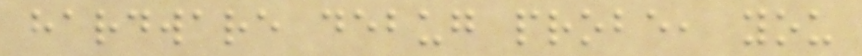hardware debug probe, you
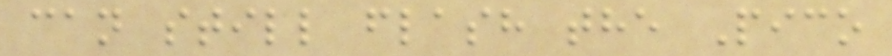can still flash the Pico
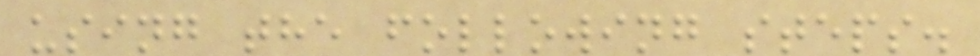using the following steps.
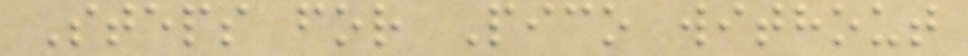Steps for Pico without
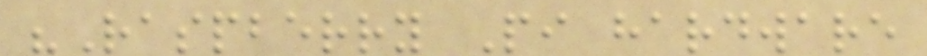"Raspberry Pi hardware
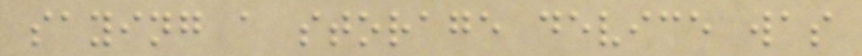saying a storage device was
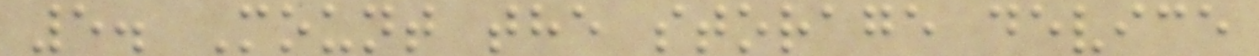5. Mount the storage device
